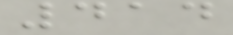414
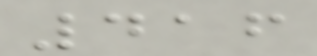416
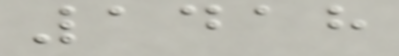1418
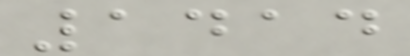1414
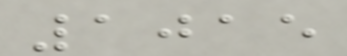1015
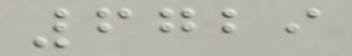6729
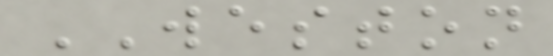WESTON
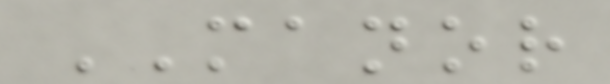MANOR
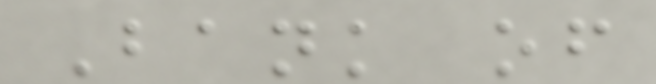Bank of
